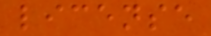license
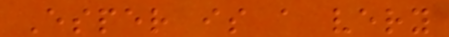Esper is a very
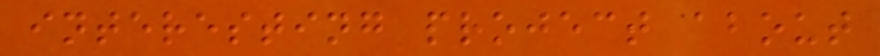interesting project about
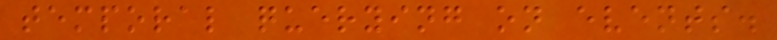temporal querying on events.
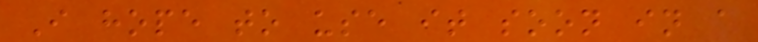I hope to use it soon in a
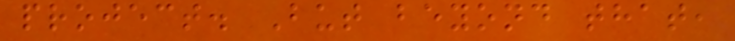project. But beyond that,
